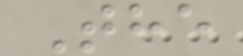The
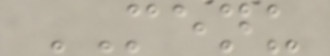MENU
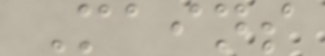Mains
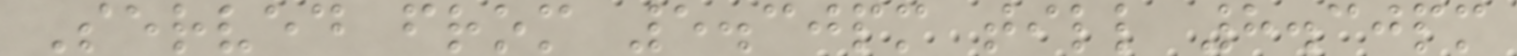Served from 5.30pm till 8.30pm
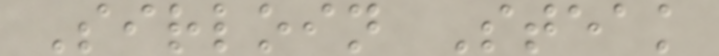Sirloin Steak
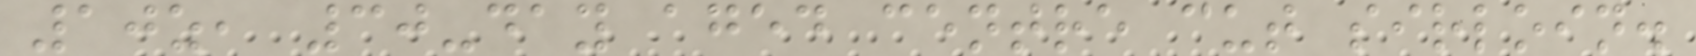10z, 30-day aged centre cut sirloin.
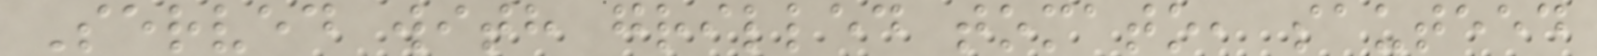Served with grilled tomato, sauteed
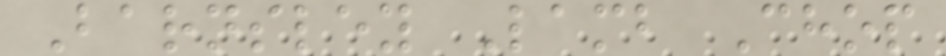Barnsley Lamb Chop
